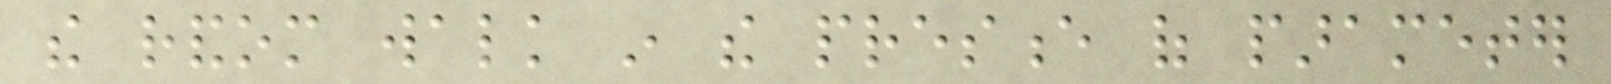the random walk in the presence of parameter
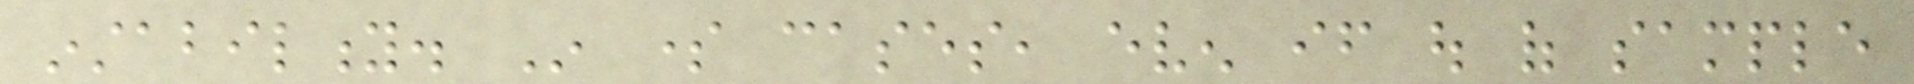instability. In some cases, even if out of sample
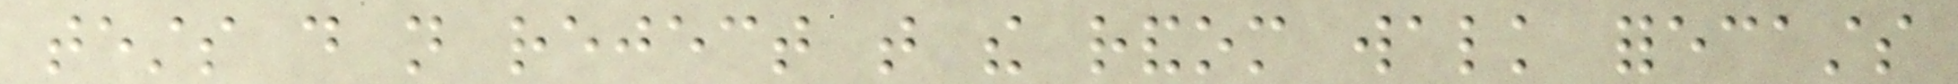tests do not reject that the random walk forecasts
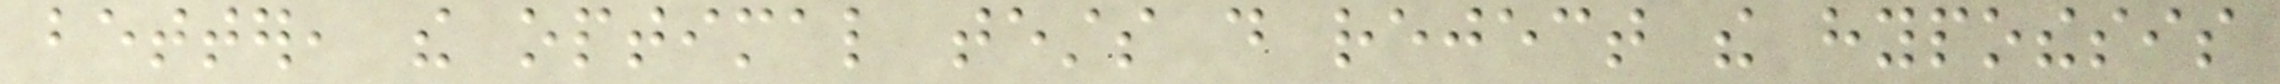better, the optimal tests do reject the hypothesis
